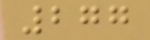277
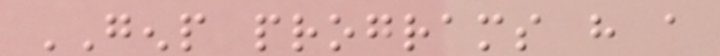GENP programs have a
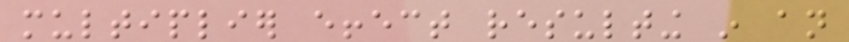multiplier effect resulting in an
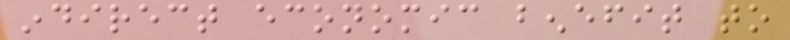indirect economic benefit to
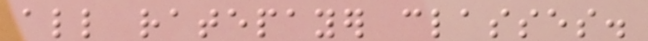all ratepayer classes.
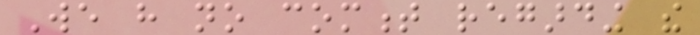We have no comment regarding the
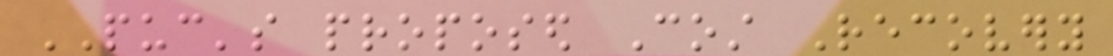PUC's proposed Cost Recovery
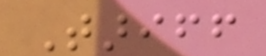Tariff
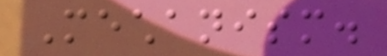Mechanism.
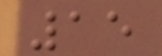15
